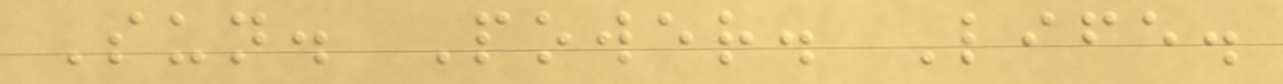Sun. Power. Life.
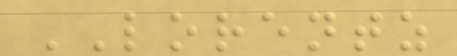LORENTZ
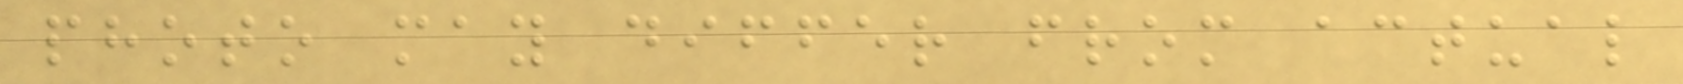photo may differ from actual
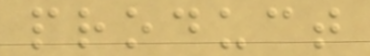product
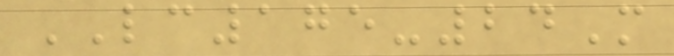LC175-24M
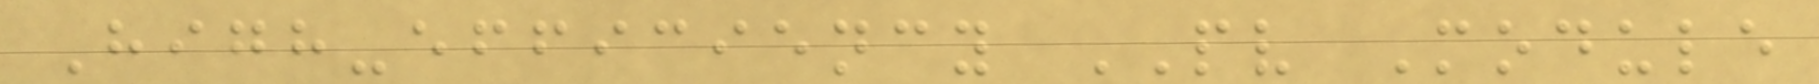High-efficiency PV Module
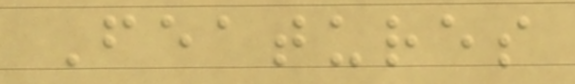Features
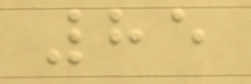85
